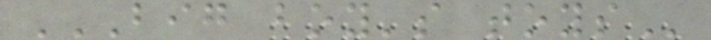BIG BOY'S TOYS
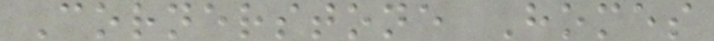Cornerstone Homes
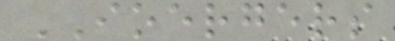IOERGERS
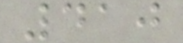410
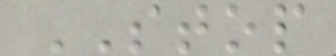STOP
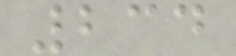234
